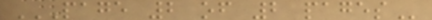PAGE 2 OF 2 PAGES
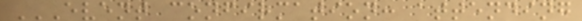EVENT CONFIRMATION: ATTENDING
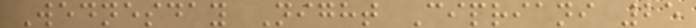Wednesday Night Cipriani 25
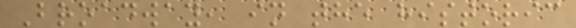Broadway, in the historic
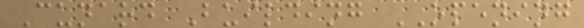Cunard Building OPENING
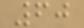60
